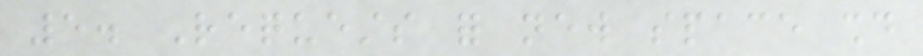5. Requests for new space should
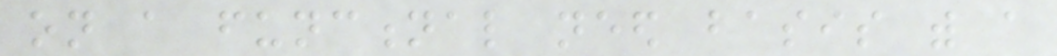on a functional need basis with a
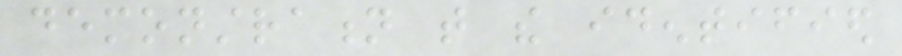demonstration that the identified
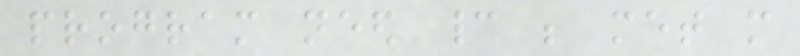program need cannot be met more
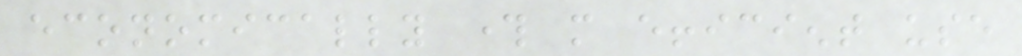economically through more efficient use
